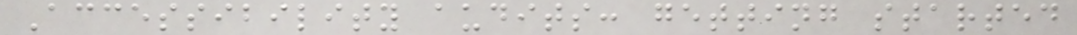Accessibility audits: getting started
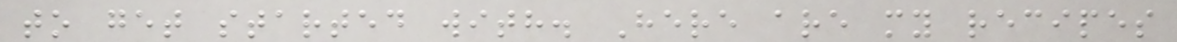to get started with. Here are my recipes
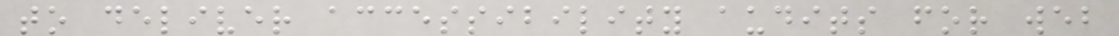to deliver accessibility audits for web
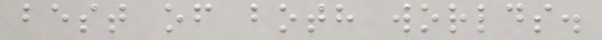best of both worlds.
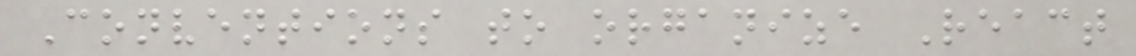Conventions to organize React
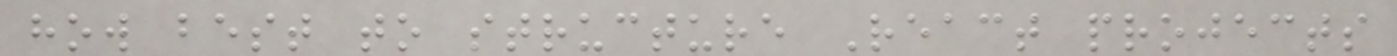how best to structure React projects
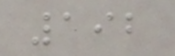192
